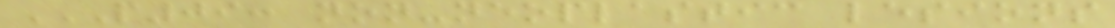P09: NON-NEOPLASTIC LESIONS
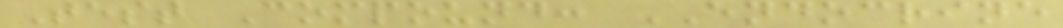Test Compound: ENDOCRINE
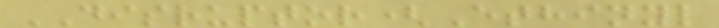DISRUPTOR(Ethinyl
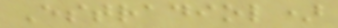Estradiol)
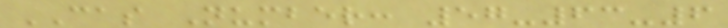CAS Number: 57-63-6
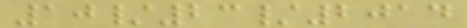10/23/2014
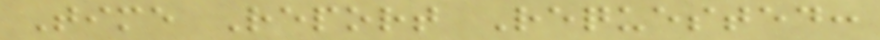Time Report Requested:
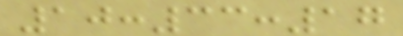10:33:17
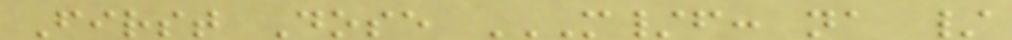First Dose M/F: NA /
